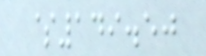$149.50
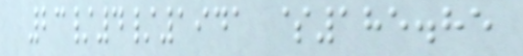23/4/1941 $185.85
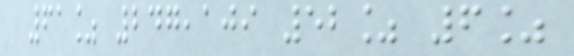61% 247,109 52% 6%
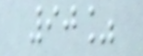90%
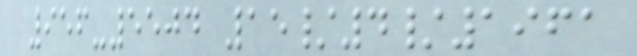956-5504 15/4/1961
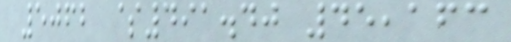5062 $491.40 45,163
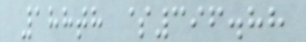188th $396.88
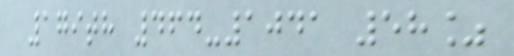179th 464-1041 58%
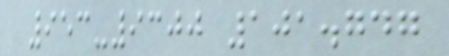953-9300 101.747
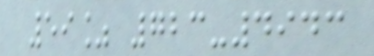59% 723-4943
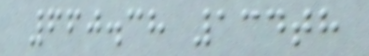660.38 134th
